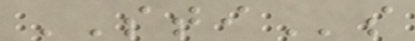STIs
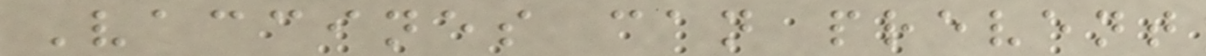Vaccines can prevent
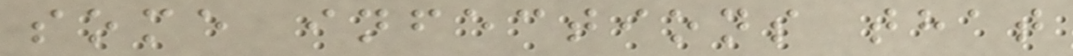some infections that
